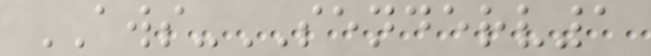AWS-SENDERV1
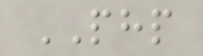PHP
